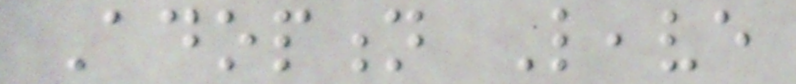Adoption Leave
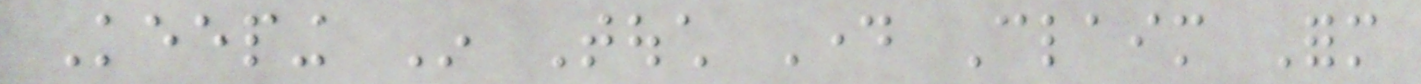Keeping In Touch Day Claim Form
